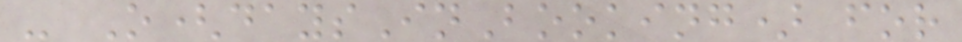- O(daysInBooking) for
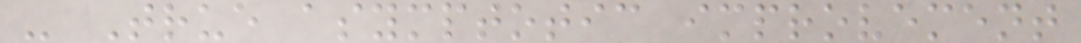- True asymptotic improvement
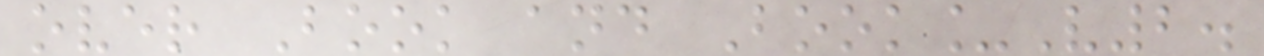over Book and Book_V2.
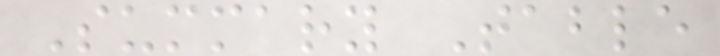Summary Table
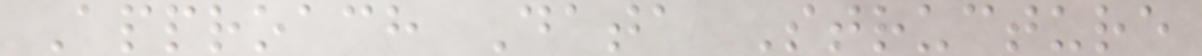Approach Data Structure
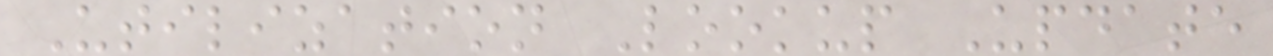Utilization Lookup Update
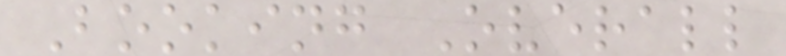Booking Overall
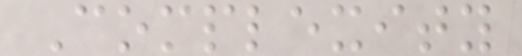Complexity
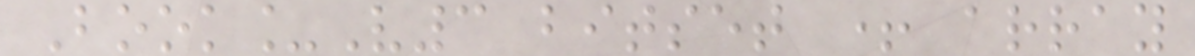Book_V3 bitset + array
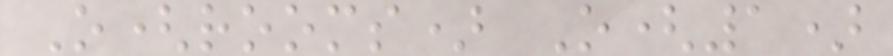O(rooms) O(1)
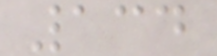134
